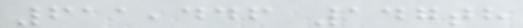611,446 147th
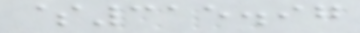$315.97
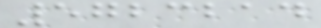5723214
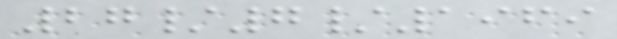27/7/1969
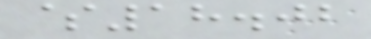$18.02
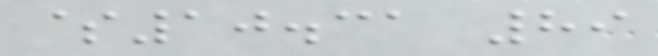$10.31 89
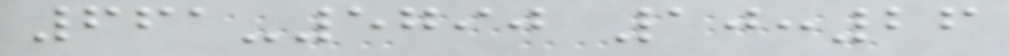661-5790 10:26
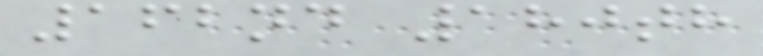162nd 180th
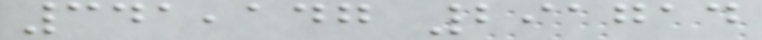341,147 291714
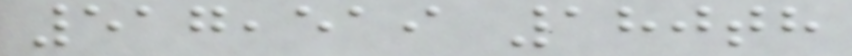517,519 180th
